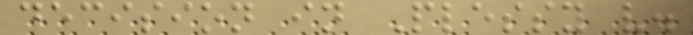decision in Plessy v.
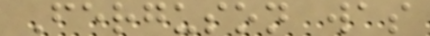Ferguson was
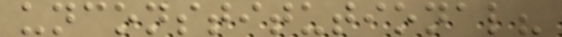unconstitutional?
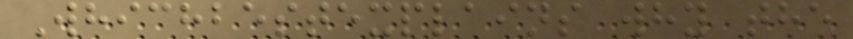Whichbestexplains why the
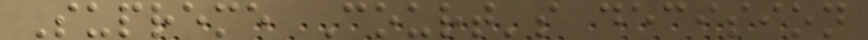Supreme Court's decision
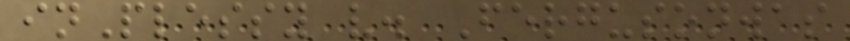inPlessy v. Fergusonwas
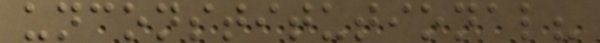unconstitutional?
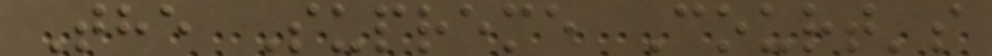The Supreme Court's
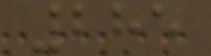285
